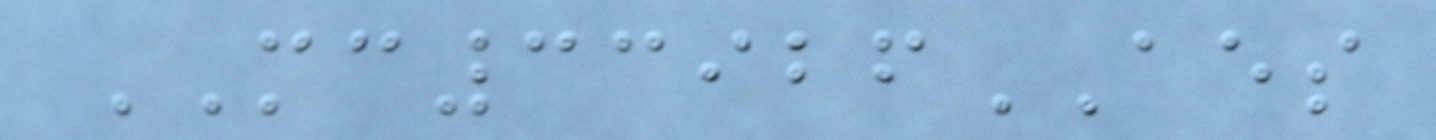MC33926AES
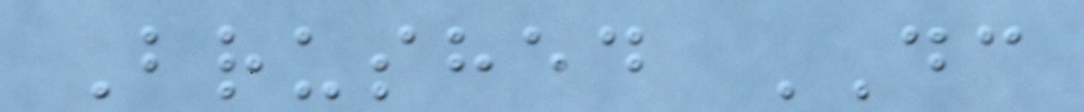Brushed DC
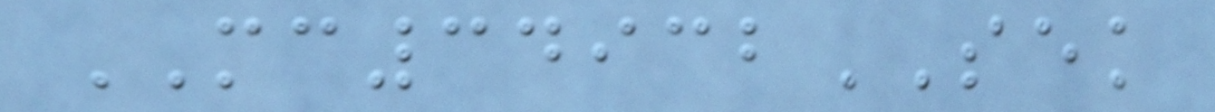MC34932SEK
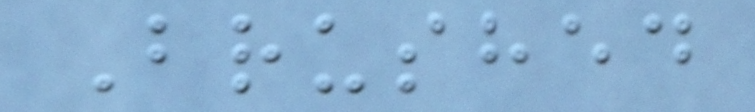Brushed
